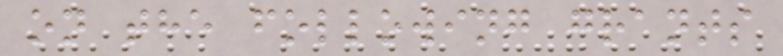on the following grants
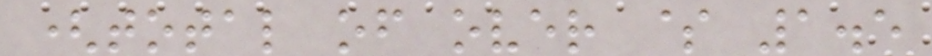(total of over $ 1.5
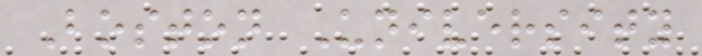Boston University
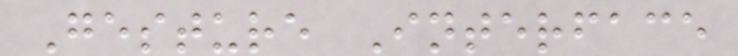Gesture Interface
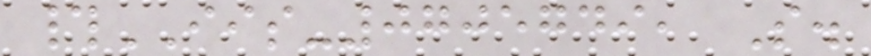#IIS-0705749, S.
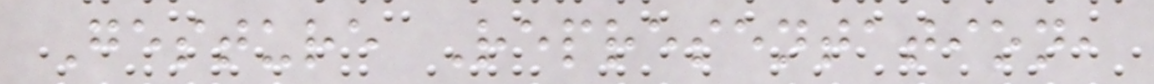Gesture Representation,
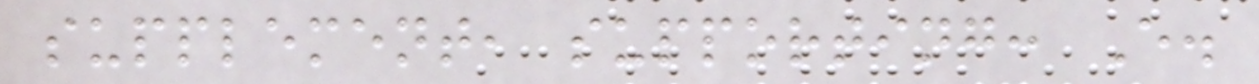supplement, supporting: E.
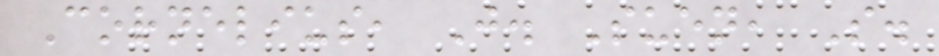Cornelius, J. Suen, S.
